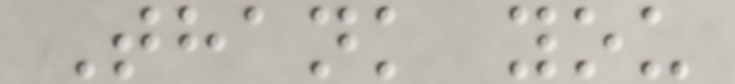Thank you
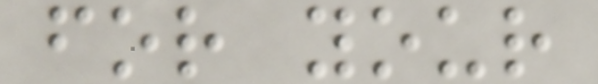for your
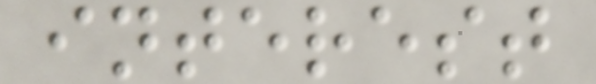interest
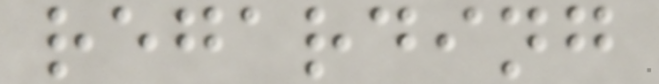regarding
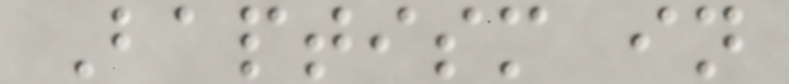Baptism in
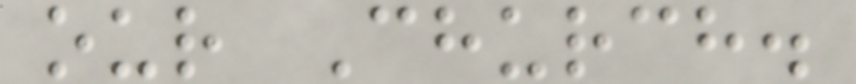our Church.
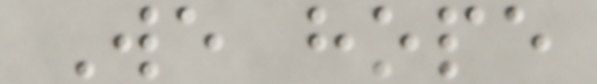We hope
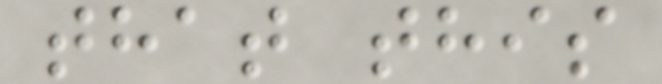that this
